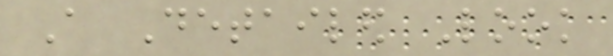A Detailed Look
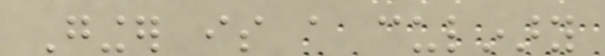Ginger is a culinary
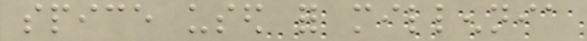spice used for millennia
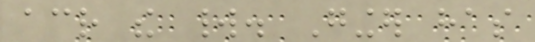across the world. Ginger has
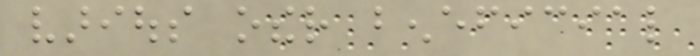various other beneficial
